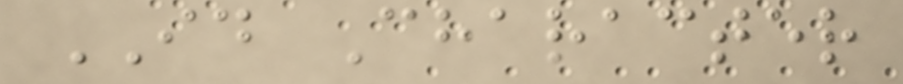ID Character
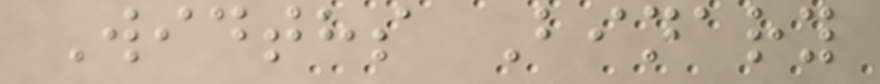Widths Binary
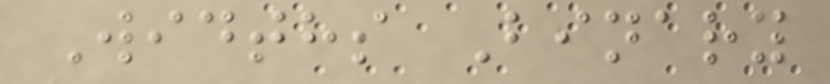Widths Binary
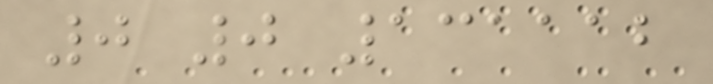0 0 131112
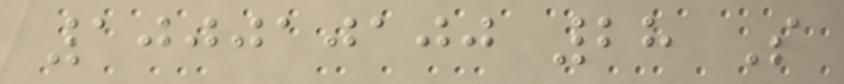100010100 28 S
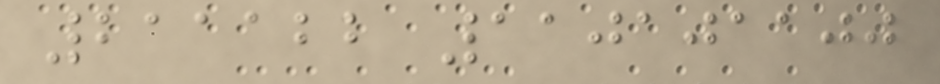211122 110101100
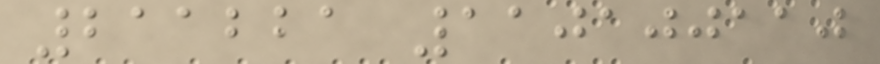211221 110100110
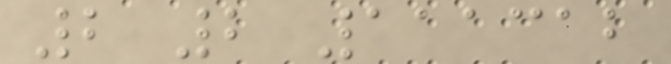2 2 111312
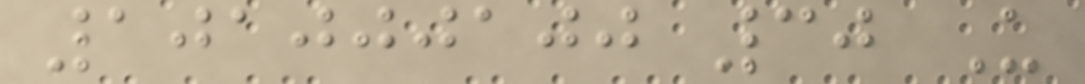101000100 30 U
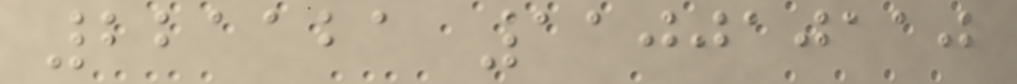221121 110010110
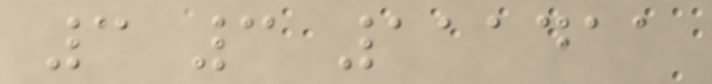3 3 111411
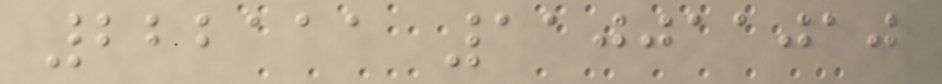222111 110011010
